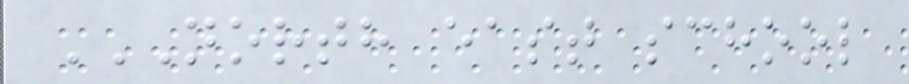NORTH EAST SCHOOL
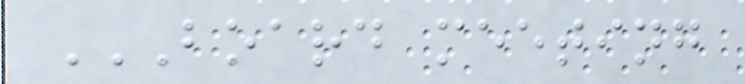BOARD MEETING
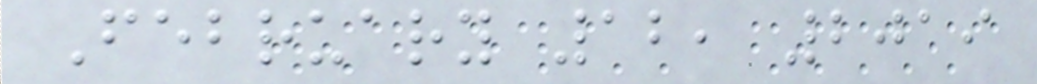February 12, 2019
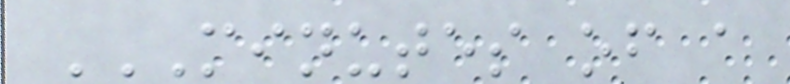MINUTES OF A
